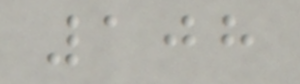108
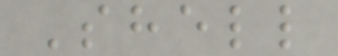Shell
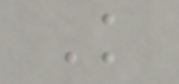K
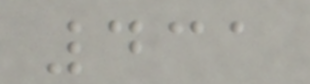431
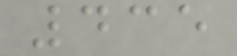435
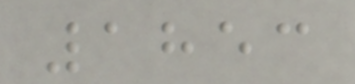1853
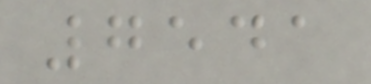7541
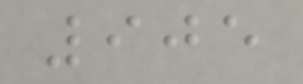905
